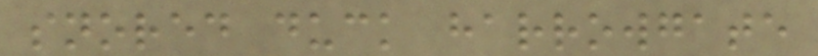snored duck harrowgate
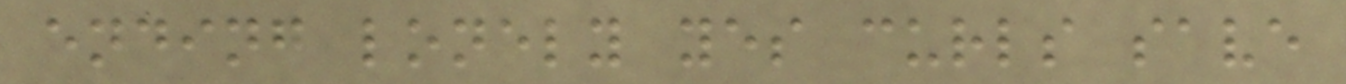ending lonely yes curls save
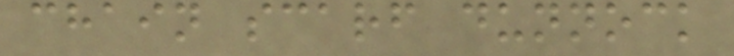chain scarf dunnock
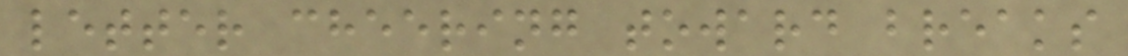letter cheering toward breaks
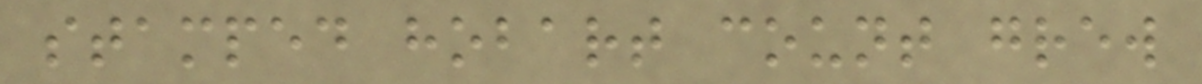stamped hobart count grew
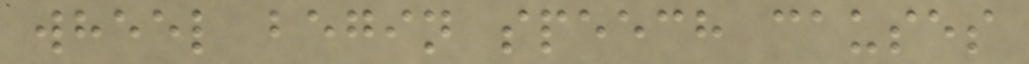wheel begin speech causes
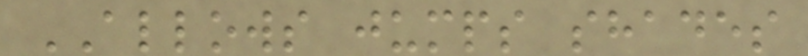ALLOWS jumps shades
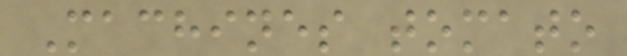Machines tomato
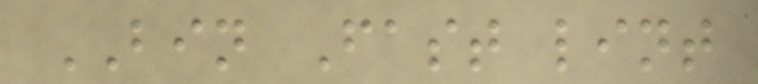BIN Fast lint
